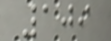109
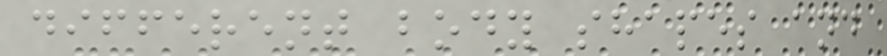different body shapes and
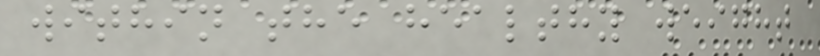within the healthy weight
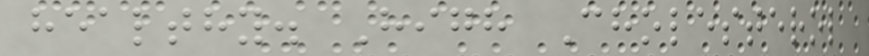healthy. High Cholesterol
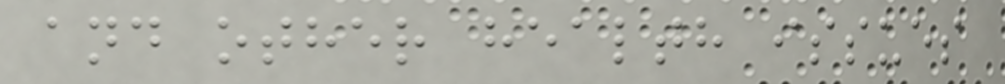and other health issues
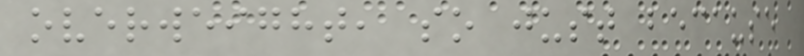overweight, so just because
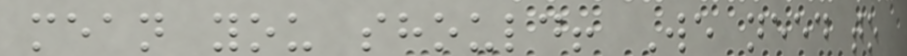mean you should! We need to
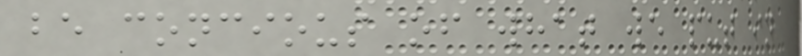be concious of what we put in
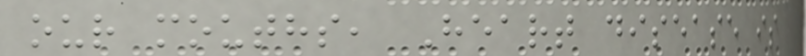our mouths, Heart disease is
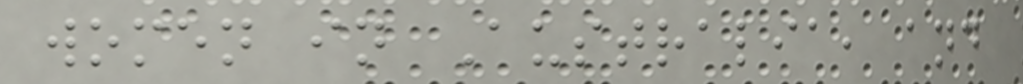women in Australia, and
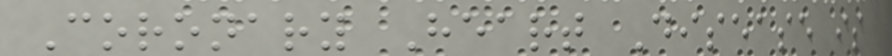Coronary Heart Disease is
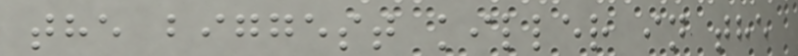the biggest killer in the
